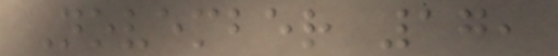November 17,
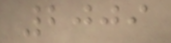2009
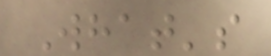What's
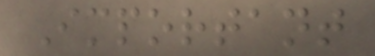Important
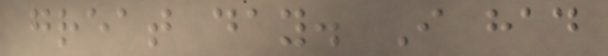great day. I had
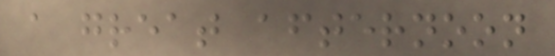a great afternoon
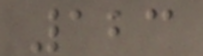123
